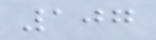107
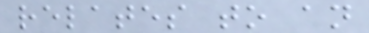relates to an
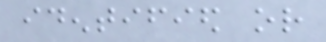identified or
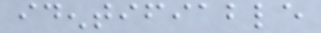identifiable
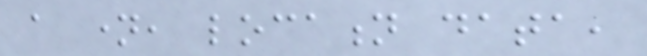a name, location data,
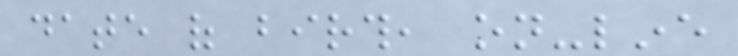date of birth, on-line
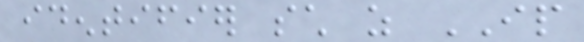identifier such as IP
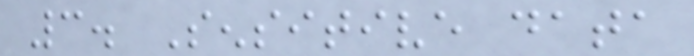3. Sensitive data
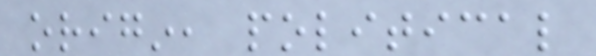origin, political
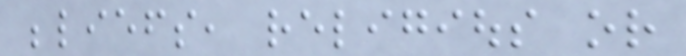beliefs, religious or
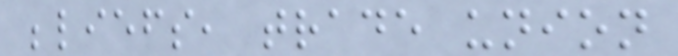beliefs, trade union
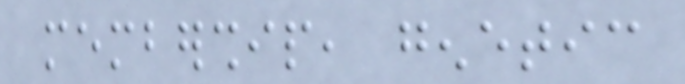membership, genetic
